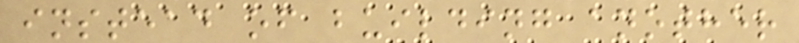instead of building another
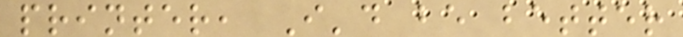printer, I'd be better
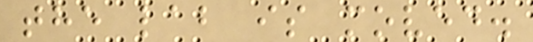the lab is moved.
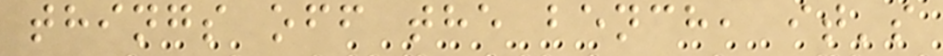things off the bench, it's
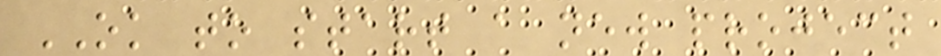OK to start a new project
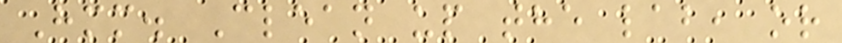Hmm. Clean up the lab, or
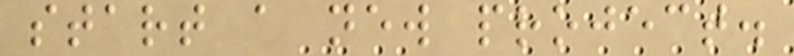start a new project.
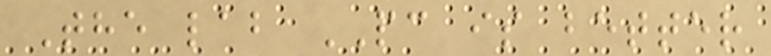The lab PC is better
